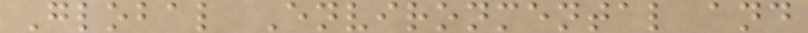Global Environmental and
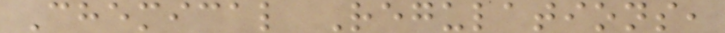Chemical Regulations,
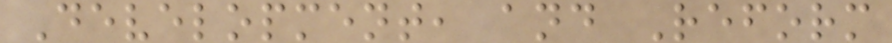Development, and Reform
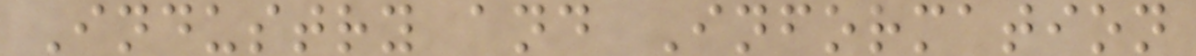Industry and Information
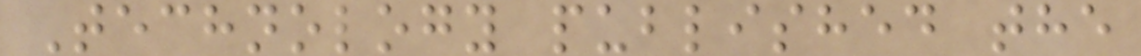Technology published the
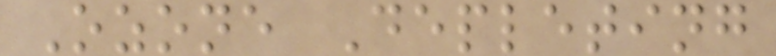Ozone Depleting
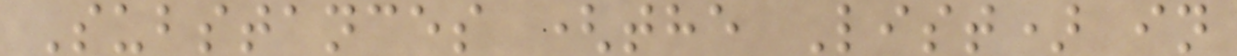Substances (the List) in
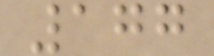177
